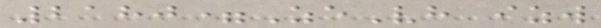2180=ZeVh izw
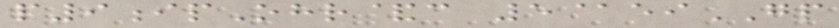p9ipOhr&c 5@eiGP
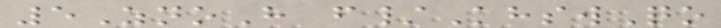5ZnoH f/KhswQo
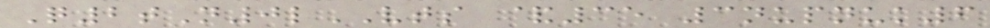Q2tN0lVTS &35 3nupnuk6
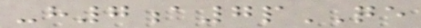-h7a7pQE
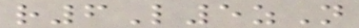r6L5zN
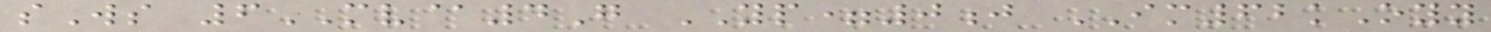sWs 6MV@4G YP=0j IM62kOyy
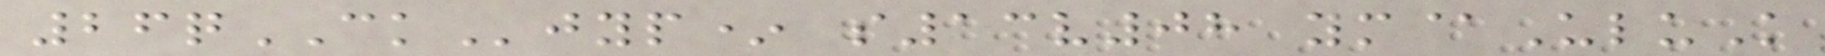26qCKjyp* s13v08 ym@UluK
